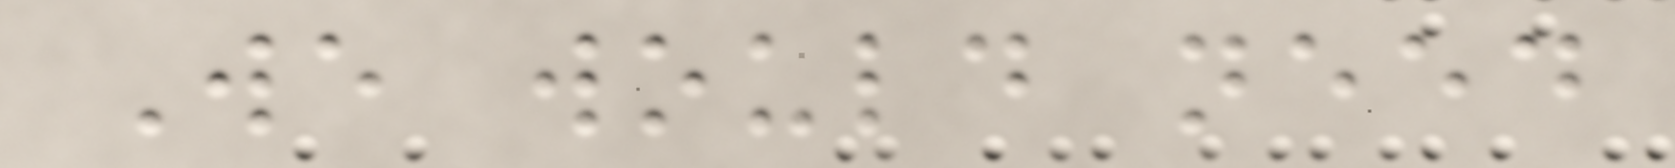We would need
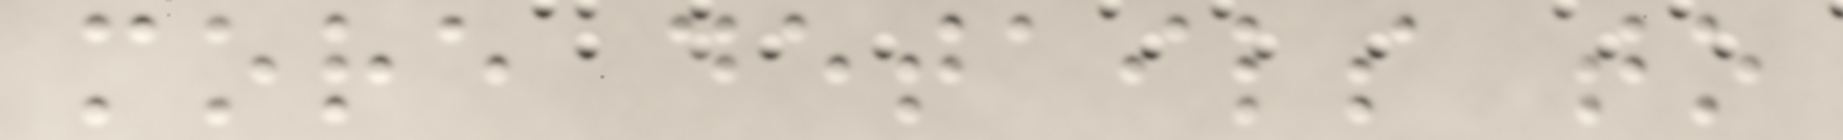more details to
